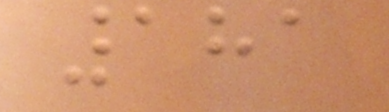181
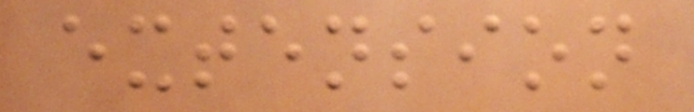extension
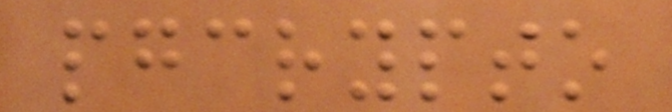pgcrypto
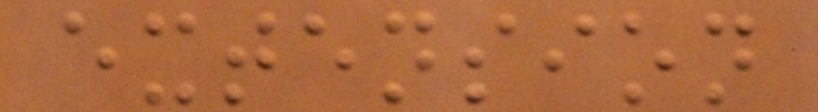extension
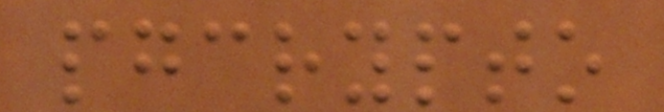pgcrypto
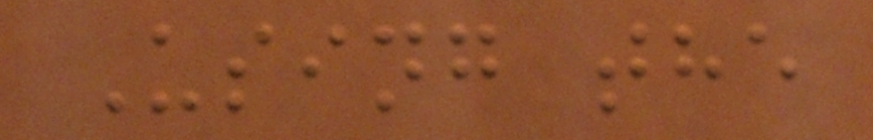Using the
